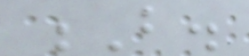B.
